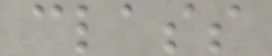class
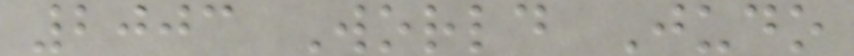2003 World Judo
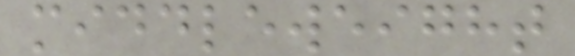middleweight
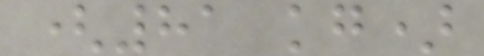(81 kg)
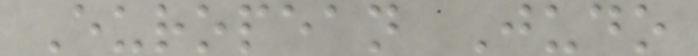European Judo
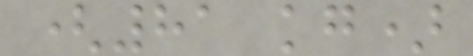(81 kg)
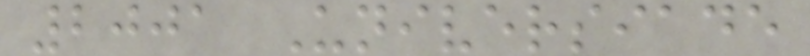2001 Universiade
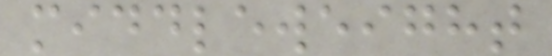middleweight
